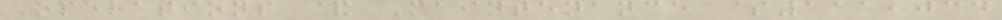Operations & Maintenance $111,034
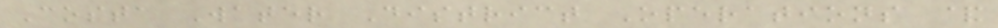Costa Water District Operations &
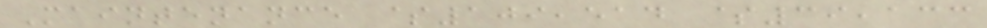Maintenance $109,514 $39,133
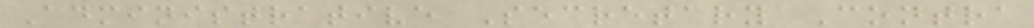Administrative Secretary Contra
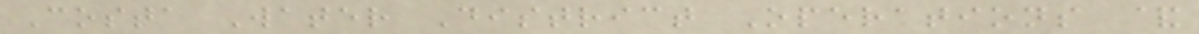Costa Water District Operations &
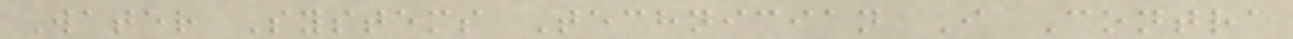Water Systems Technician I Contra
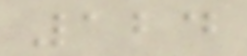124
